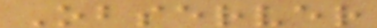Observer
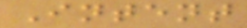Intent
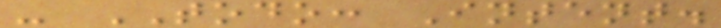- TODO: Intent.
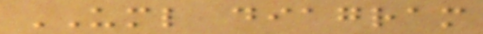UML diagram
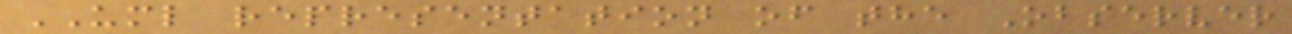UML representation of the Observer
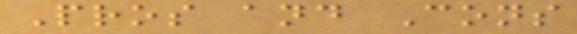Pros and Cons
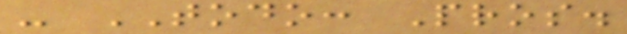- TODO: Pros.
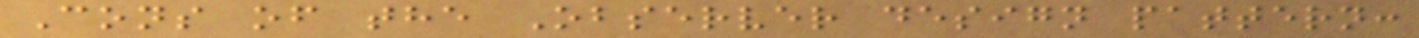Cons of the Observer design pattern:
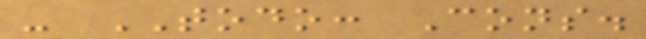- TODO: Cons.
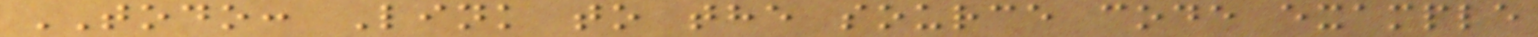TODO: Link to the source code example
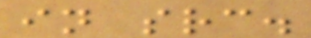in src.
